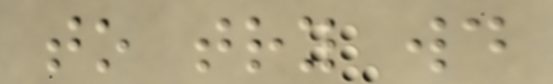to try would
